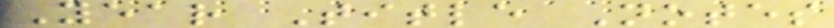Year Title Notes
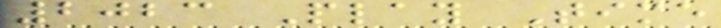2023 Play Time
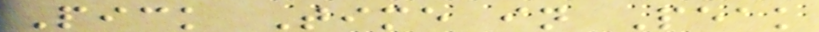Pick Time in Peak
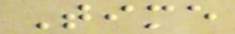Time
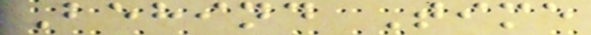Behind Time
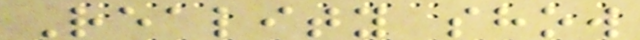Reality show
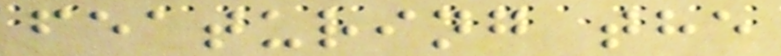featuring the
